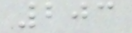203
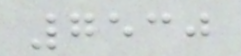7530
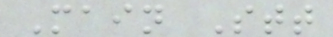Main Stt
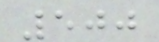500
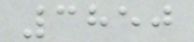3850
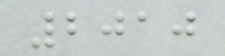2010
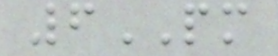6PM
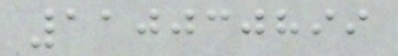110030899
